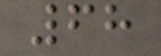68
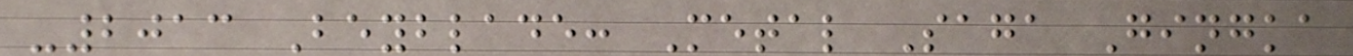-2013 Beyblade: Metal Saga Gingka
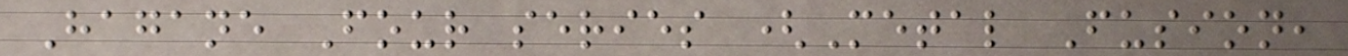Hagane Four series (Metal Fusion,
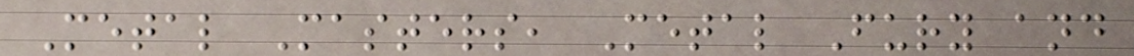Metal Masters, Metal Fury and
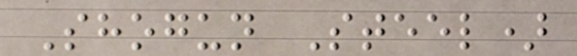Shogun Steel)
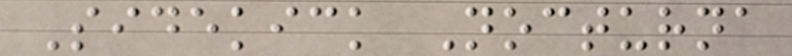Sidekick Nocturna
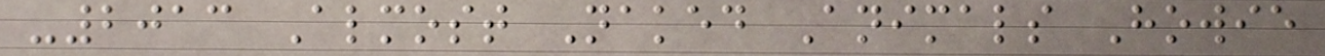-2013 Almost Naked Animals Howie
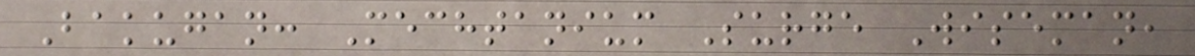Bakugan: Mechtanium Surge Wiseman,
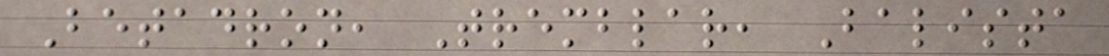Betadron, Tremblar, Balista
